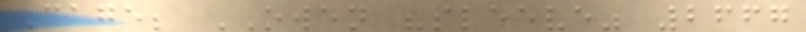Cage; OWEN "sleeve" 2667
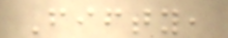Fifty,
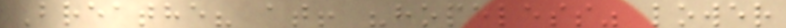Breathe? at! "hopeless" lower
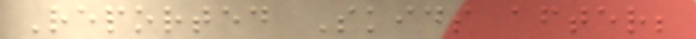Reported Skids after;
